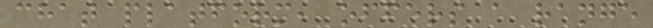chat platform, offers a range
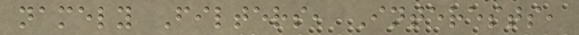namely Filters, Interests,
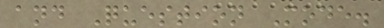and Question Mode.
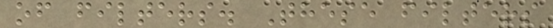of filters. These filters
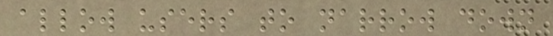allow users to narrow down
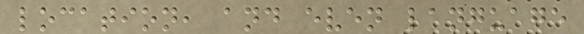location, and even language
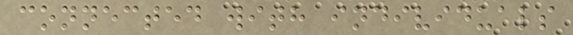connected with individuals
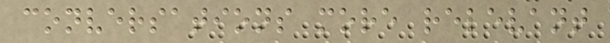conversations more relevant
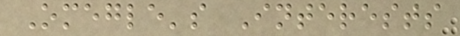Omegle's Interests
